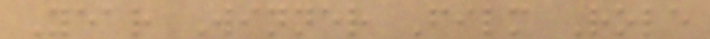Year Winner Film Role
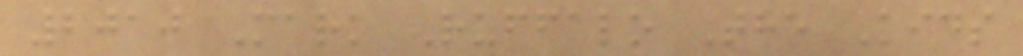2010 Mark Ruffalo The Kids
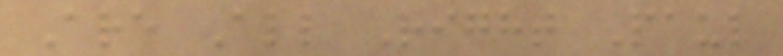Are All Right Paul
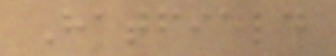Hatfield
